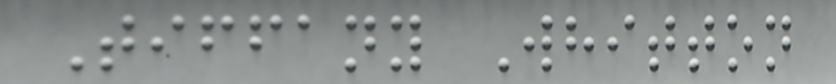Tiffany Whitton
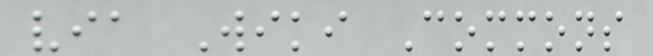via Wiki Commons
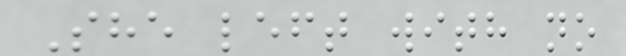She left with no
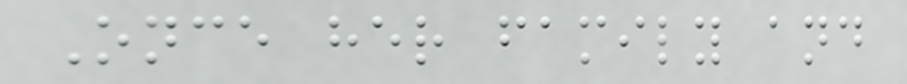Once her family and
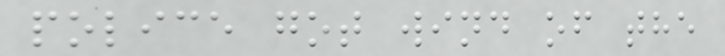police got wind of the
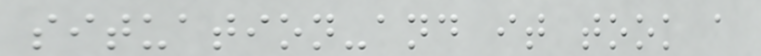situation-and it took a
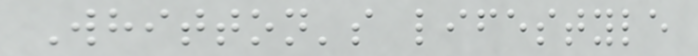Whitton's lifestyle
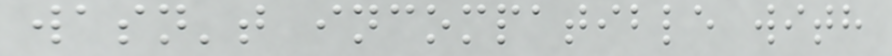wasn't incompatible with
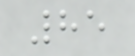85
